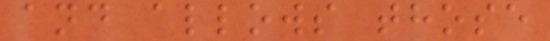and allows those
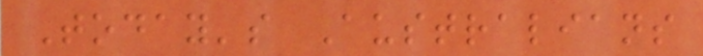Today's Australians
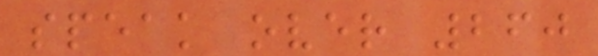speak over 260
